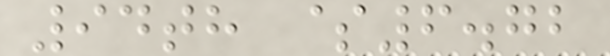94th $6.72
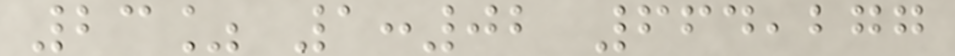23% 1:02 664,277
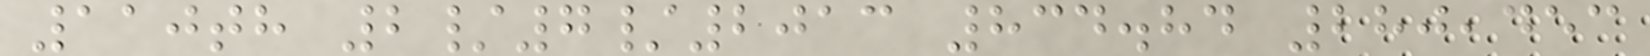110th 2/7/2013 834.84 280,453
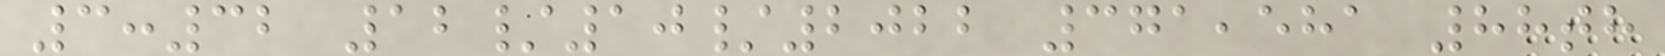3:32 12/10/2022 371,581 88th
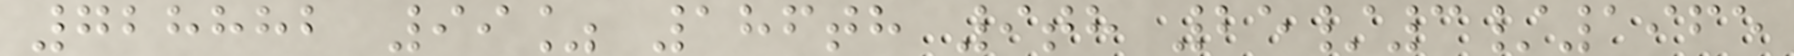728882 99% 186th 9th 25/3/1965
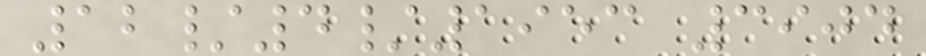12/4/1953 3904
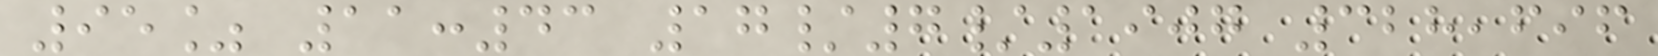95% 11:43 17/7/1907 328,696
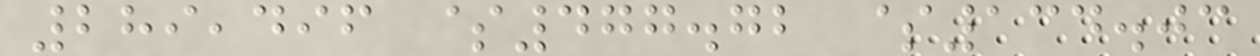289,496 $477.72 $134.03
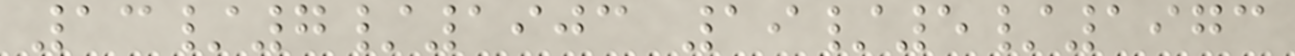13/7/1903 19/5/1973
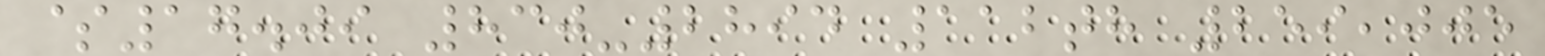$17.09 830-2894 112th 259,005
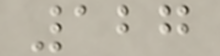127
